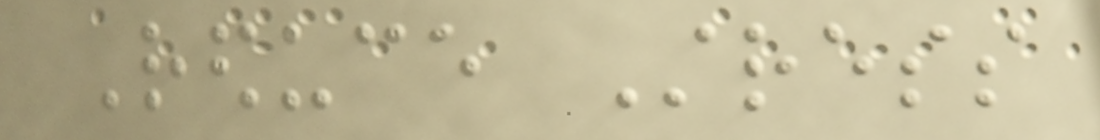Reduce Stress
